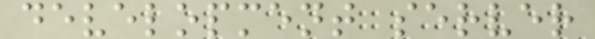development server
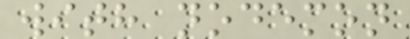with nodemon
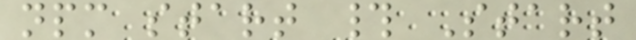npm start # Start
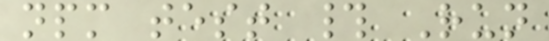npm test # Run
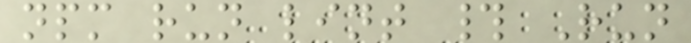npm run lint # Run
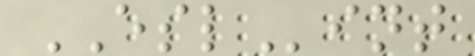ESLint
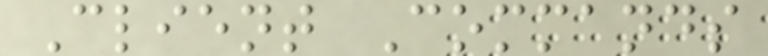Client Commands
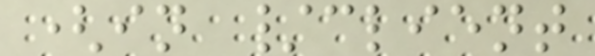(in /client
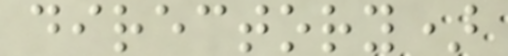directory)
